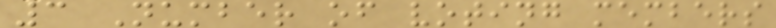3 Number of voting members
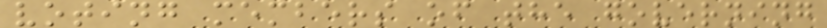voting members of the governing
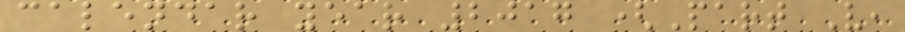calendar year 2017 (Part V,
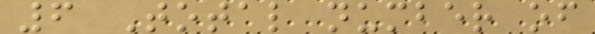6 Total number of
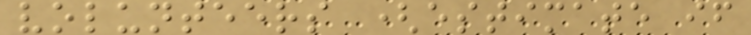volunteers (estimate if
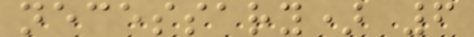necessary) 6
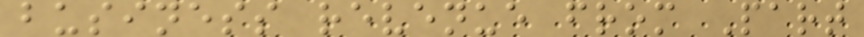business revenue from Part
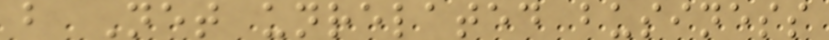b Net unrelated business
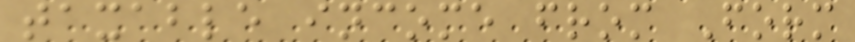taxable income from Form
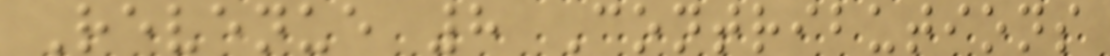Revenue 8 Contributions
